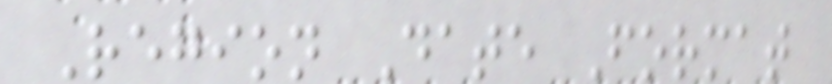Region Date Format
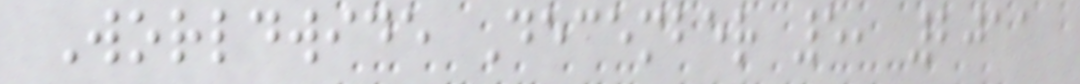Worldwide December 5, 2011
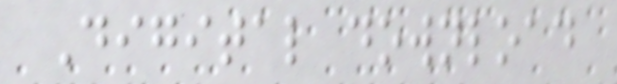Digital download
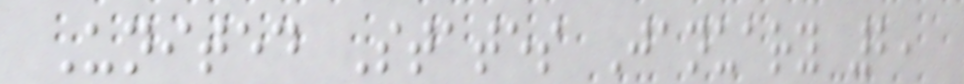United States January 2,
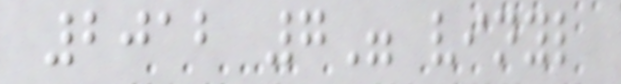2012 7" vinyl
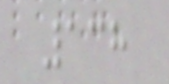138
